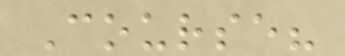Course?
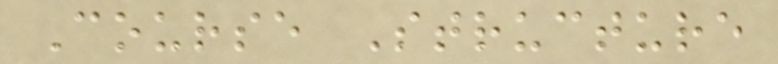Course Structure
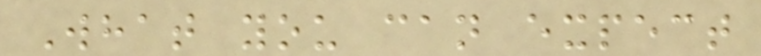What you can expect
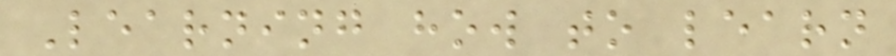Learning how to learn
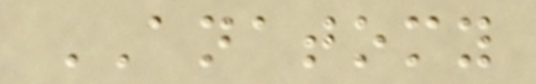ANATOMY
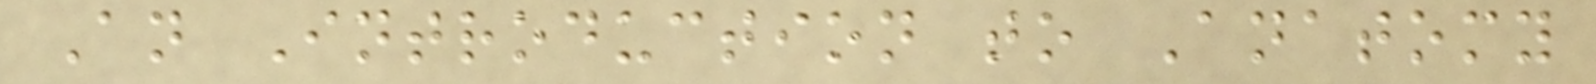An Introduction to Anatomy
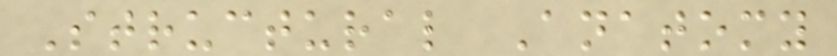Structural Anatomy
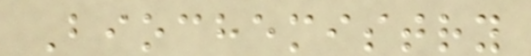Biochemistry
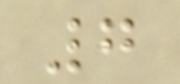7
